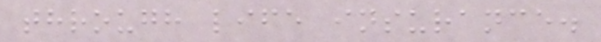through life insurance.
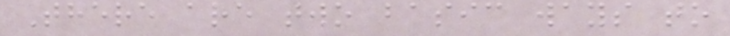There are two basic ways to
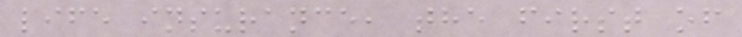life insurance, the first of
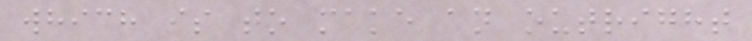which is to make an outright
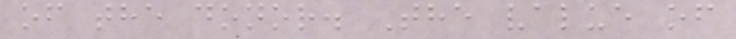of the donor. The value of
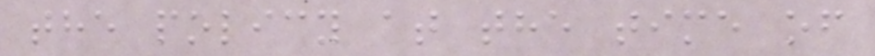the policy at the time of
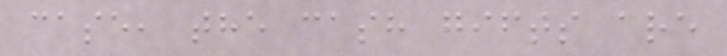case, the cash gifts are
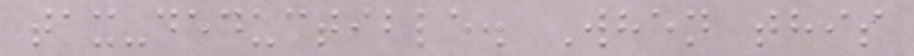tax-deductible. When this
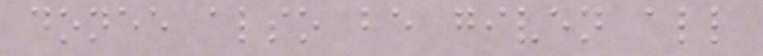donee also be given all
